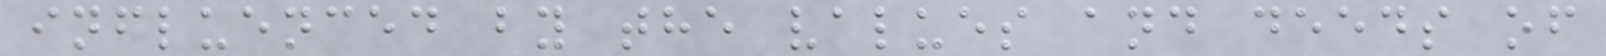influenced by the values and deeds of
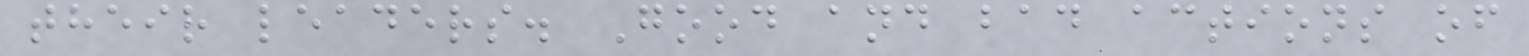their leaders. Good and bad actions of
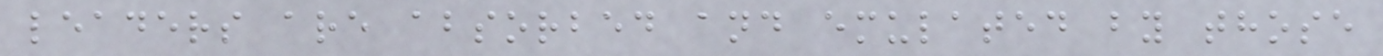leaders are absorbed and emulated by those
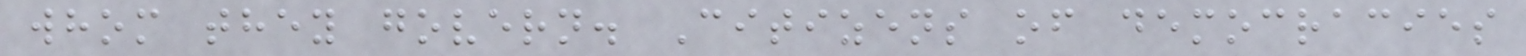whom they govern. Citizens of democracies
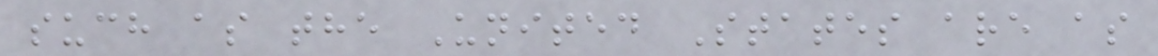such as the United States are as
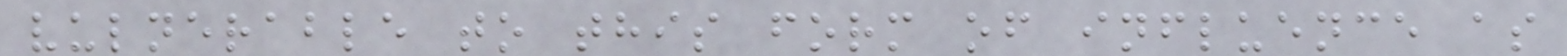vulnerable to this form of influence as
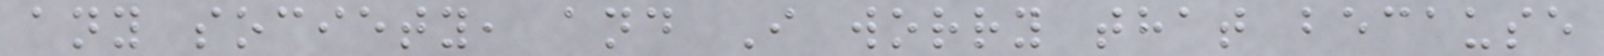any society, and I worry that because
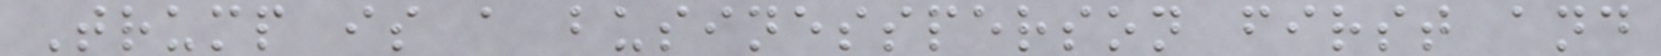Trump is a businessperson first and
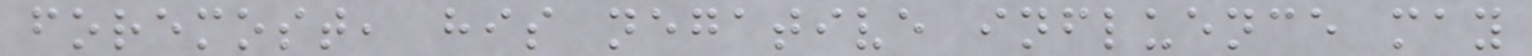foremost, his negative influence may
